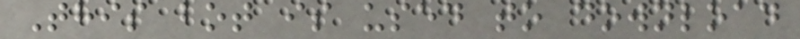This bot is used to download
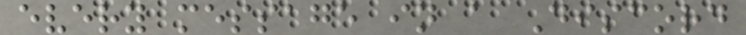every message in a Discord
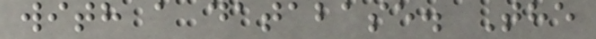with a database. The
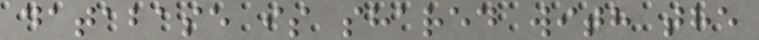database is shared with the
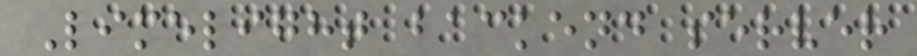Limelight backend server
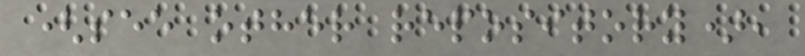(see other repository),
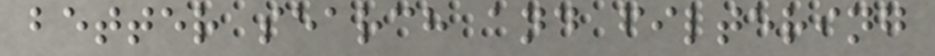better search and filtering
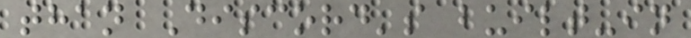than Discord's built-in
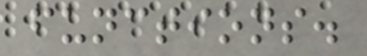functions.
